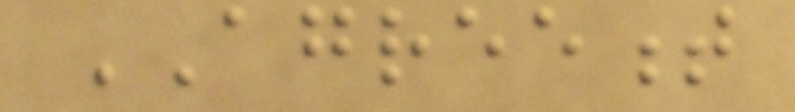AGREEMENT
